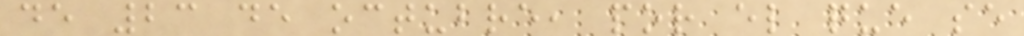de 23 de octubre, por el que se
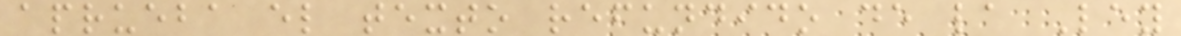aprueba el texto refundido de la Ley
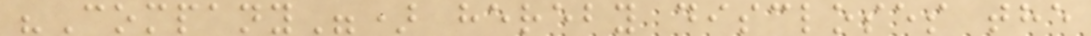"Company") hereby discloses the
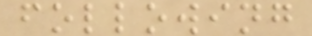following
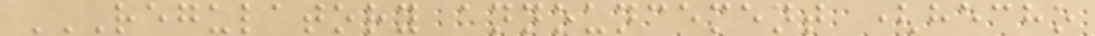REGULATORY ANNOUNCEMENT (HECHO
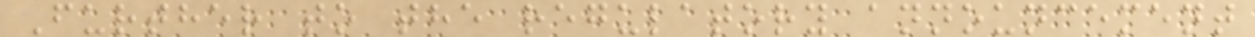Further to the regulatory announcement
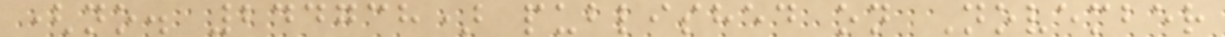(no. 244738) published on November
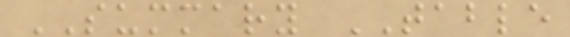SUMMARY TABLE
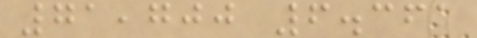71,700 6.361
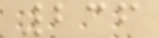236
